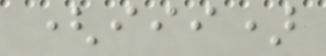(iii)
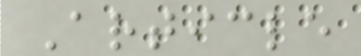Article
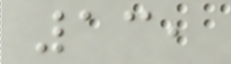13,
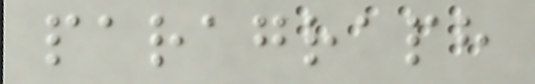paragraph
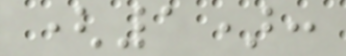(1):
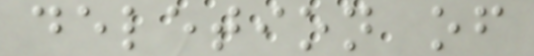deletion of
